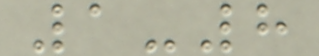1-8
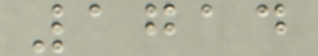1714
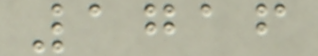1716
